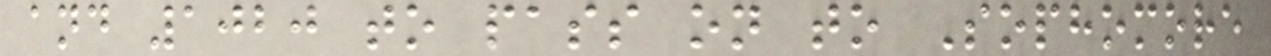and 1020 to pass on to Sophomore
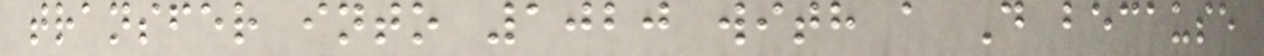transfer into 1020 with a D because
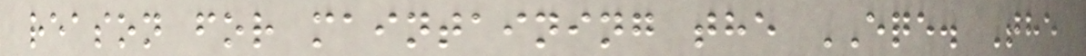reason for maintaining the EQE. The
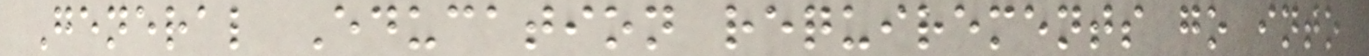General Education requirements go into
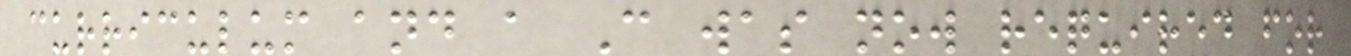curriculum and a C was now required for
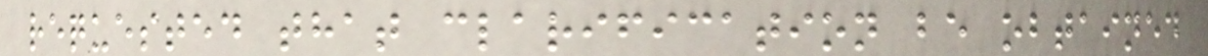requested that clarification be obtained
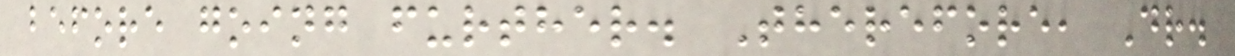before going further. Therefore, Dr.
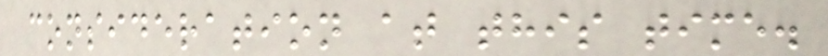consideration at this time.
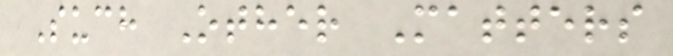Such Other Matters
